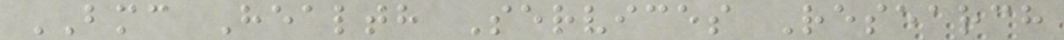BMC Health Services Research
